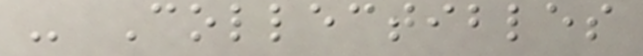- Collectibles
